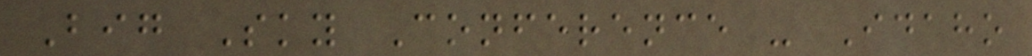Big Sky Conference - Idaho
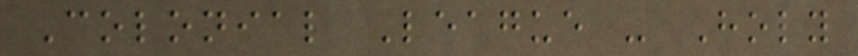Colonial League - Holy
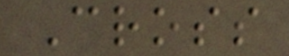Cross
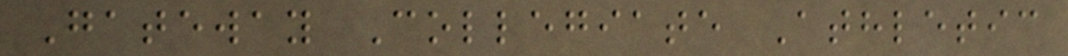Gateway Collegiate Athletic
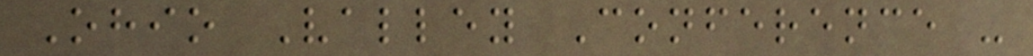Ohio Valley Conference -
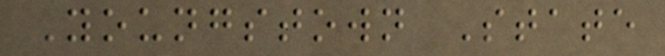Youngstown State
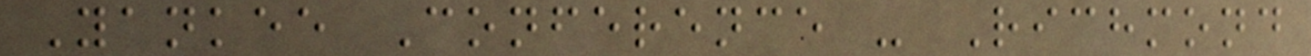Yankee Conference - Richmond
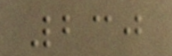230
